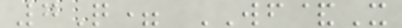7Q= WF&X
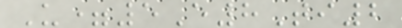U=5E8Ti2
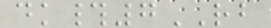dk#7RB
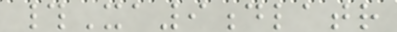#Xa9dlatr
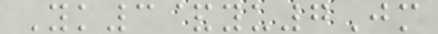Yk3&yu7Jm
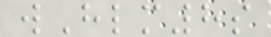wHlm8s
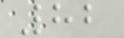82
